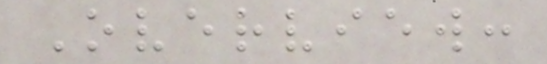Overview:
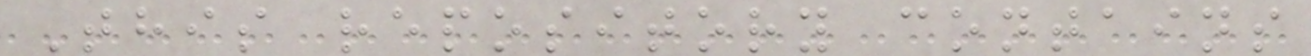This repository contains
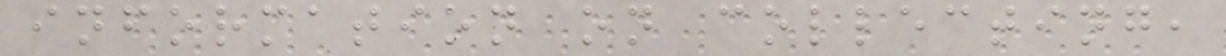information on collecting,
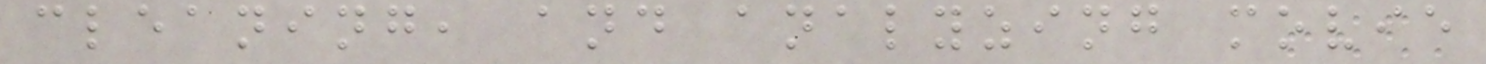cleaning, and analyzing movie
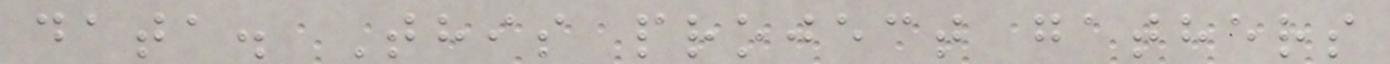data. This project gathers
